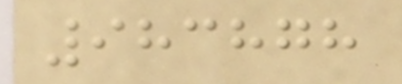983878
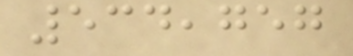534,757
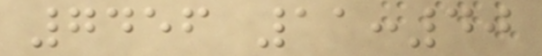7456 11:40
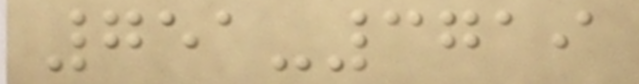751-3719
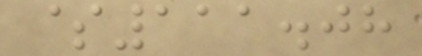$111.08
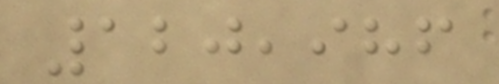120,986
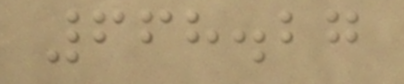668.27
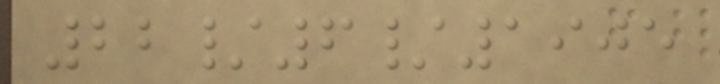22/6/1905
